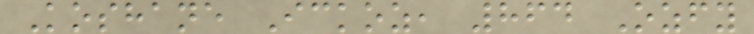Koshane Ickoz, 864 Ozfy
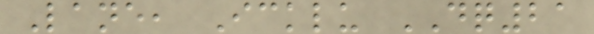Lane, Icklu DQ21
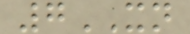7XN
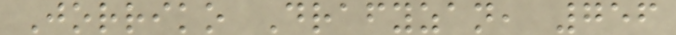Jorriko Drafyzan, 756
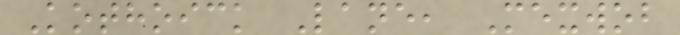Kothoick Lane, Mexwob
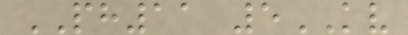PH11 5KV
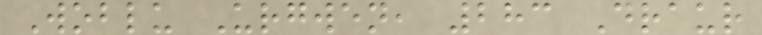Woblu Urgwen, 283 Draur
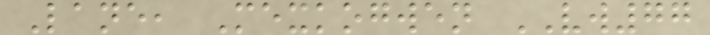Lane, Mexkogwen VW77
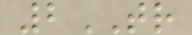2TR
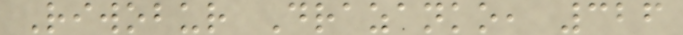Riwobur Drazanko, 326
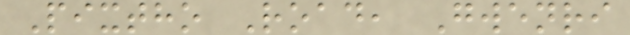Pixtho Road, Gwenri
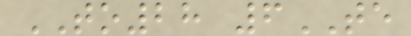TO28 6TE
